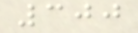300
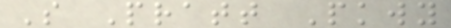S Pratt Pkwy
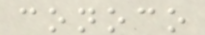conoco
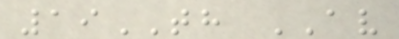19TH AV
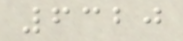6320
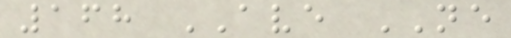168 AVE NE
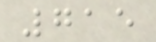715
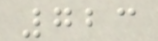723
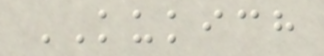KUKICH
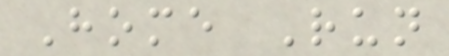Home Run
